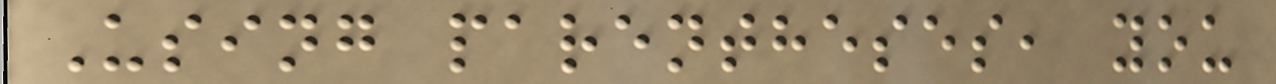Using parentheses, you
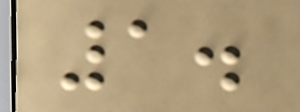1.
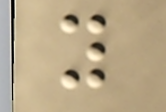y
